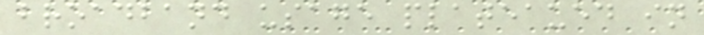broadband usage plateaued in
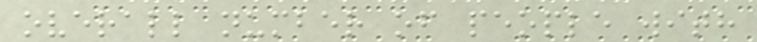overall number of people with
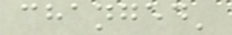changed'
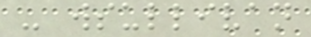- wsullivan
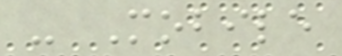- Mobile
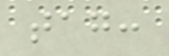tag:
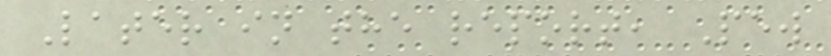Later in the report, Pew
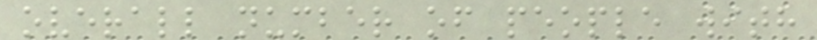overall number of people with
